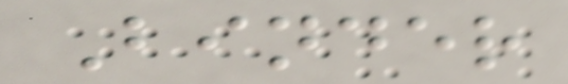Binder
